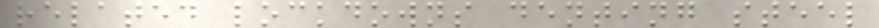related lockdowns denting steel
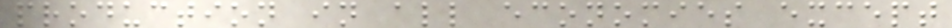production in all economies except
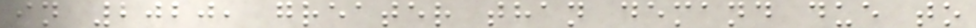in 2020, greater than demand due to
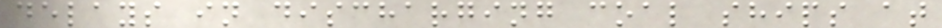delays in discharging coal ships at
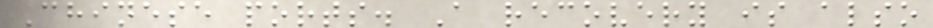Chinese ports. A recovery is also
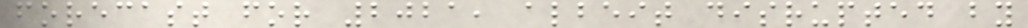forecast for 2021, albeit disrupted by
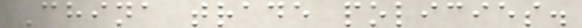China trade policies.
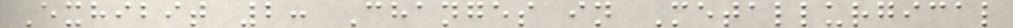Exhibit 2: Changes in Metallurgical
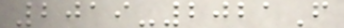2019-2021F
